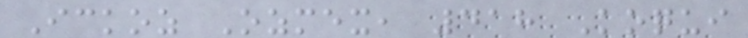Ickoz Ozmex, 418 Koqui
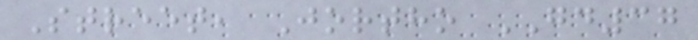Street, Jortho GD37
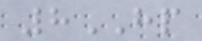8HP
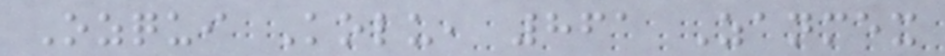Ozqui Kolu, 861 Zanmex
